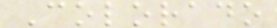Colorado
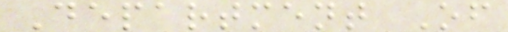Department Of
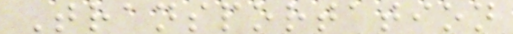Transportation
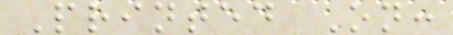Printed On:
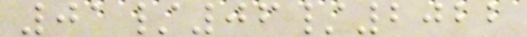01/06/2022
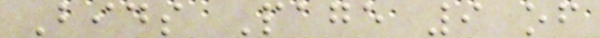Bids Page 9 of
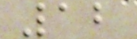12
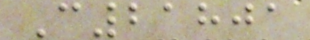C21801
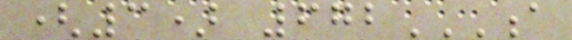(3) 672A
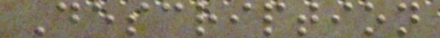Description
